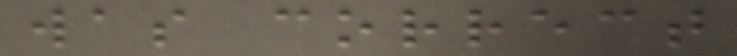was correct
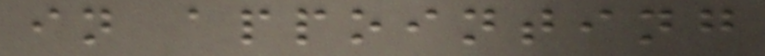in appointing
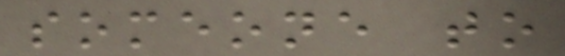someone to
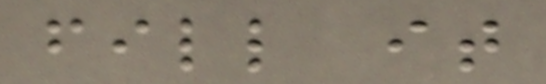fill it
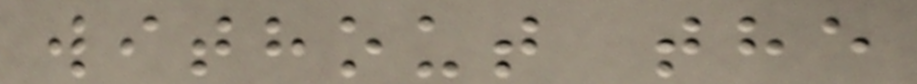without the
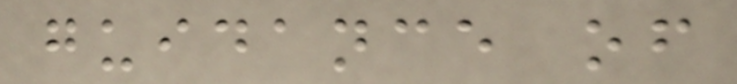guidance of
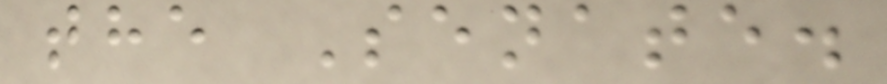the Senate.
